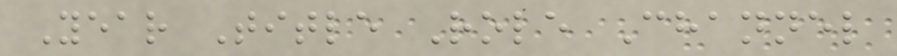Year Title Role Channel
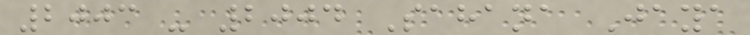2003 - 2004 Sahana Jaya
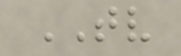TV
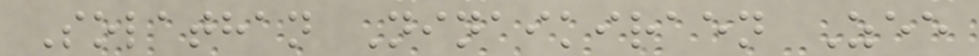Solathan Ninaikiraen Zee
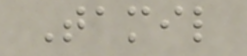Tamil
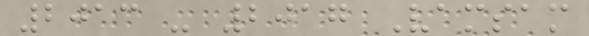2013 - 2017 Vamsam
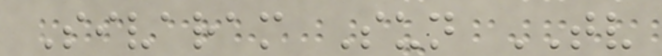Sivaram Sun TV
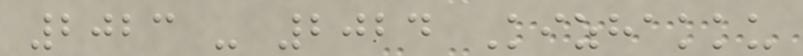2023 - 2024 Kizhakku
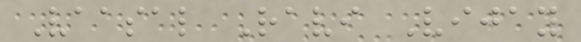Vaasal Ravi Vijay
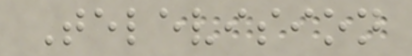Television
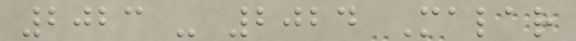2023 - 2024 Malar
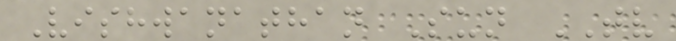Vishwanathan Sun TV
